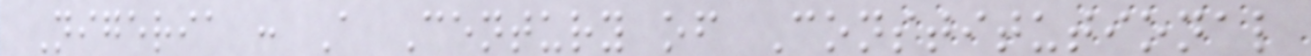Nigeria : A Century of Constitutional
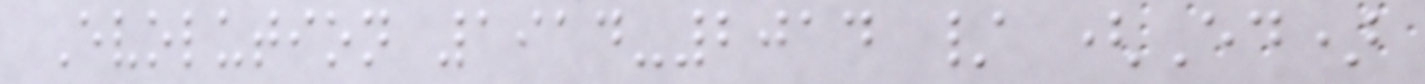Evolution 1914-2014 / (Ed)
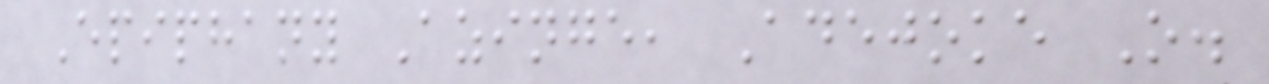Epiphany Azinge, Adejoke O.
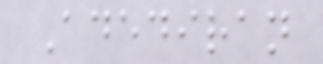Adediran
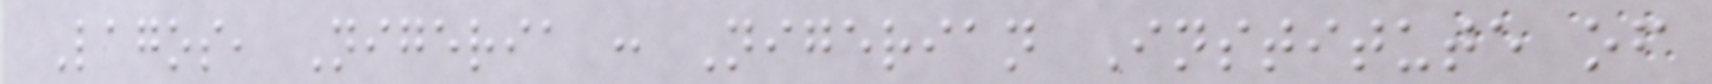Lagos, Nigeria : Nigerian Institute of
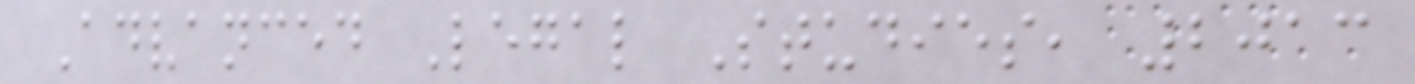Advanced Legal Studies, 2013
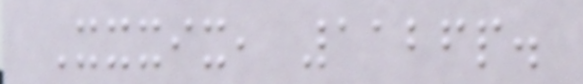Xxxix, 1126p.
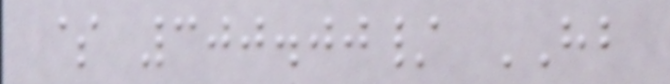$ 300.00/ HB
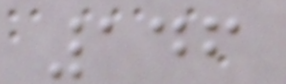146
